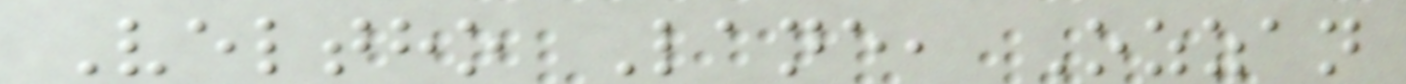Veltho Lane, Ozzan
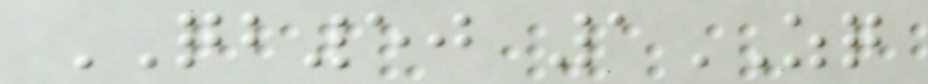QB50 1ZQ
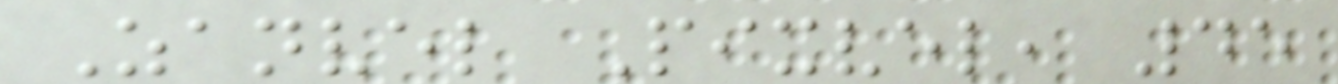Zanvel Pixvel, 45
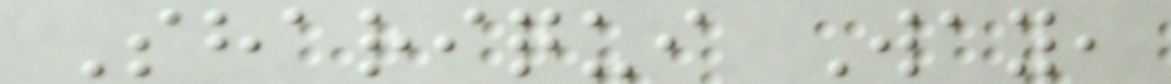Shariqui Way,
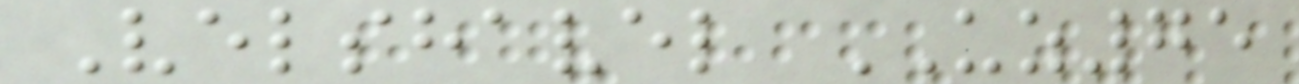Velshavel UZ75
